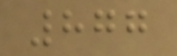877
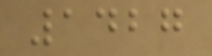1427
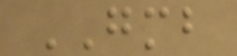GMB
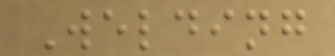Welding
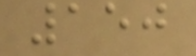150
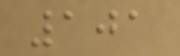101
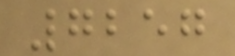7257
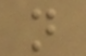n
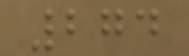274
